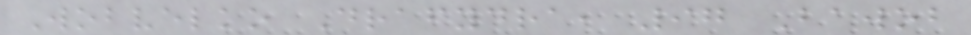Wobvelko Drafydra, 97 Bawob
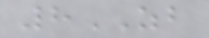8ZB
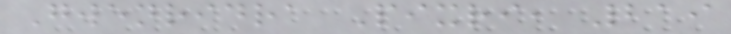Gwenridra Pixri, 219
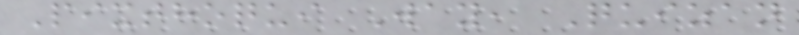Pixthoqui Way, Quizan
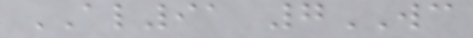AL91 7WC
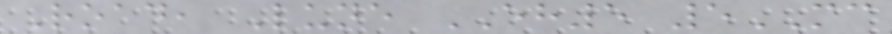Road, Lune EH5 5MC
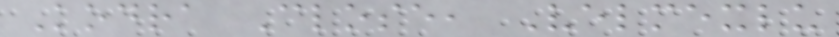Kodra Close, Velmexlu
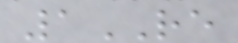1RE
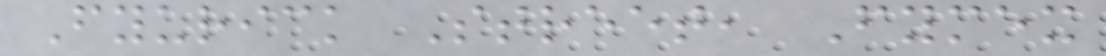Fyurick Street, Fymex
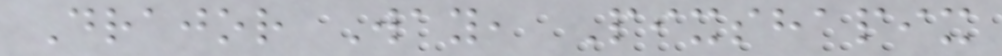Drajor Way, Pixshapix
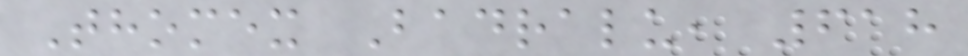Thomex Badralu, 618
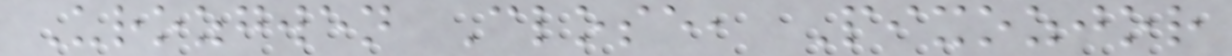Urozgwen Close, Pixozjor
